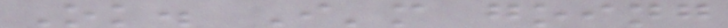Ok. I'm going
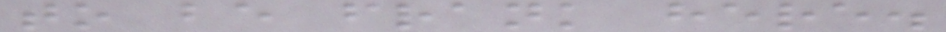to be frank here.
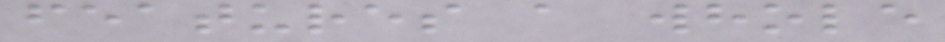features a whole
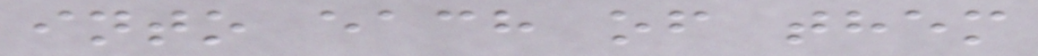into each of them
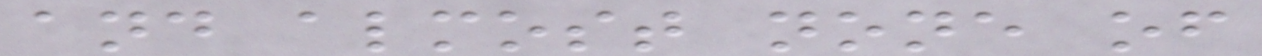and almost none of
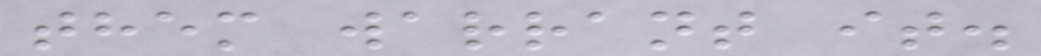them warrant it.
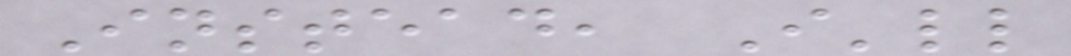Instead, I'll
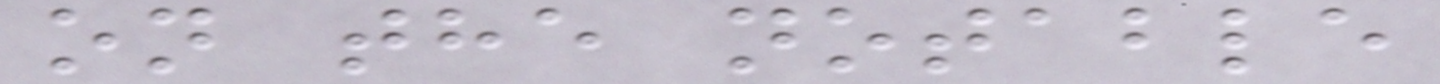on the notable
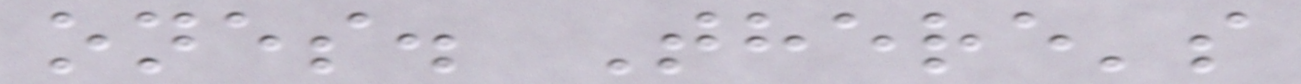ones. There's
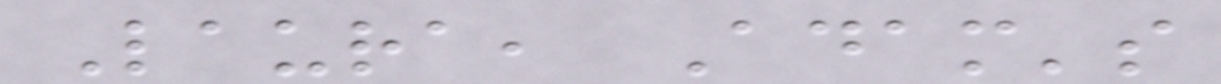Laura, Adam's
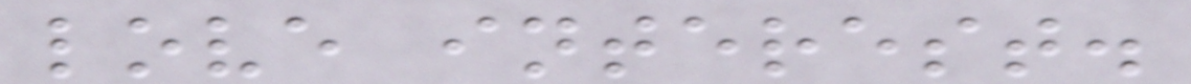love interest.
